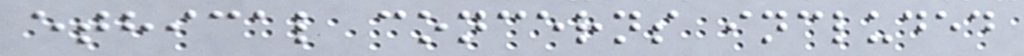ethical concerns included
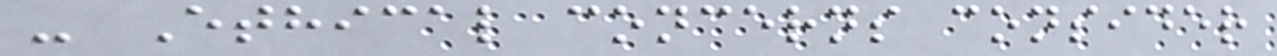- Ethical concerns consider
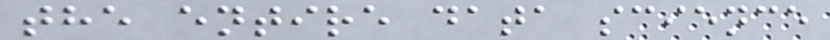the entire data science
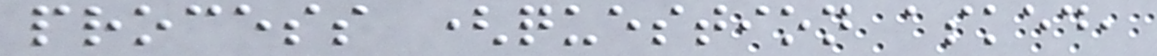process (question asked,
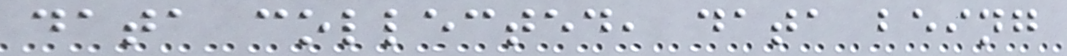data collected, data being
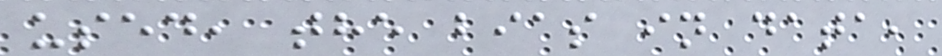used, the bias in data,
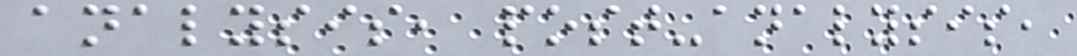analysis, post-analysis,
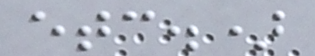etc.)
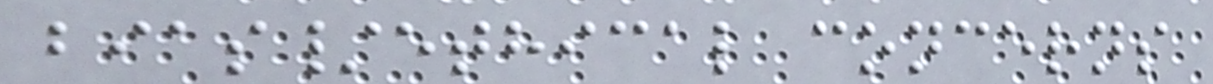bias/ethical concerns
